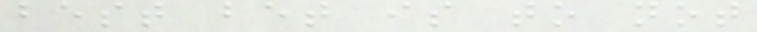best bet is to not
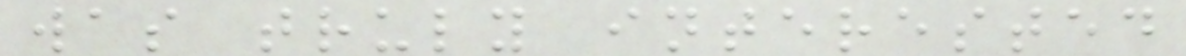was truly interested
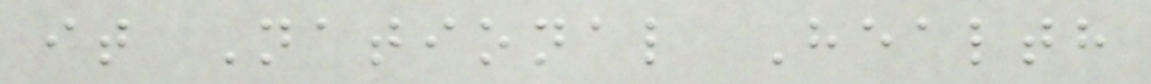it National Health
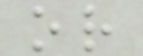or
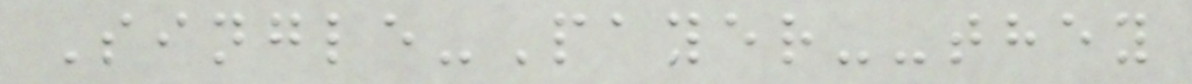Single-Payer--they
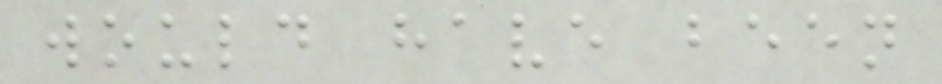would have been
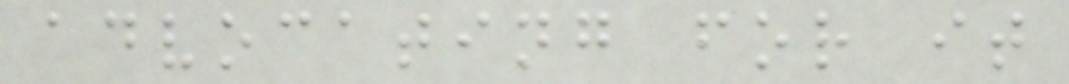advocating for it
